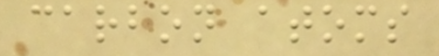carbon atoms
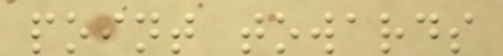point towards
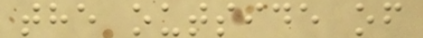the outside of
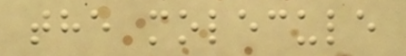the molecule
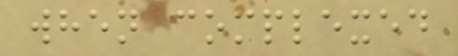when complexed
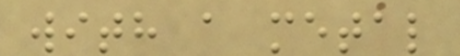with a metal
